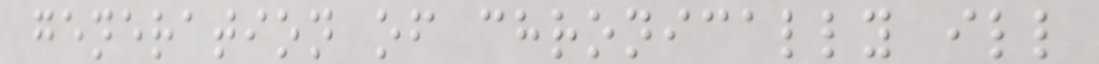generation of chronically ill
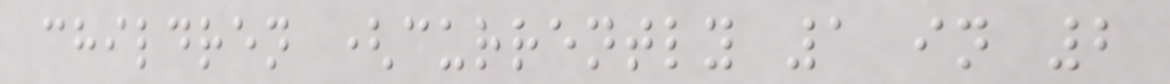children (currently 1 in 2
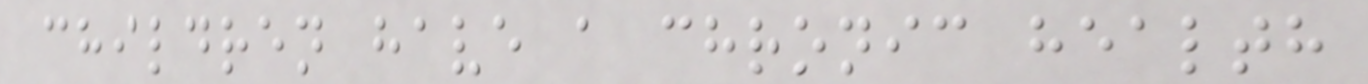children have a chronic health
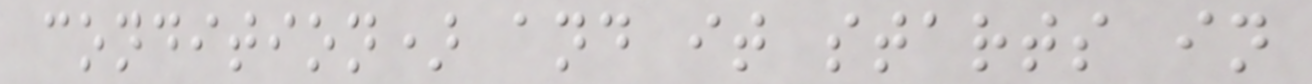condition) and it starts in
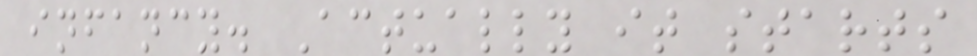infancy. Actually it starts
